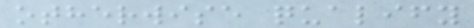otherwise qualify
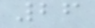26
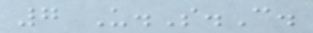7 U.S.C.
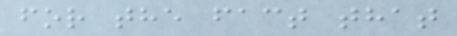for the fact that
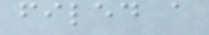filed a
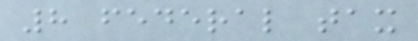8 federal tax
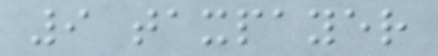9 taxpayer
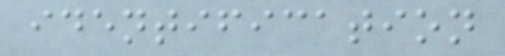identification
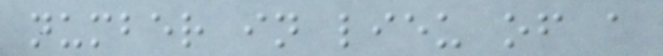number in lieu of a
